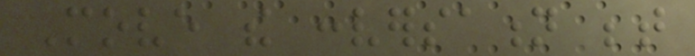Move the conversation between
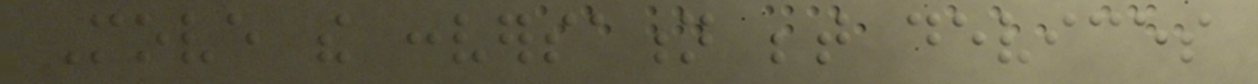Move the conversation between devices
